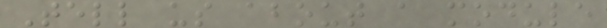Tell us about a module
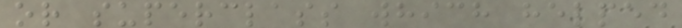or superclass which helped
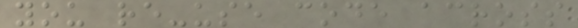you re-use code across
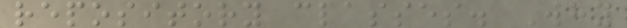repository classes. Why
